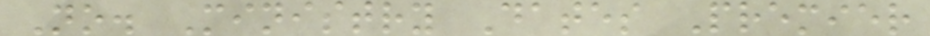No. Ministry Dates Premier
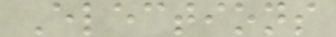Elections
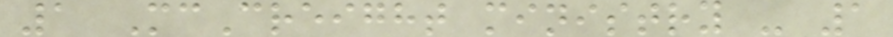1 McCreight ministry - 1
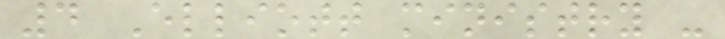4 Elliott ministry -
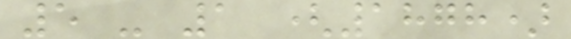5 - 1 (1878)
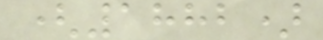(1882)
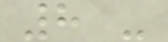8 -
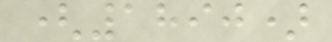(1890)
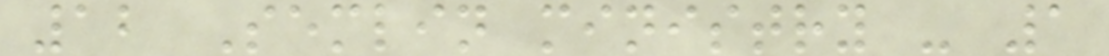12 Semlin ministry - 1
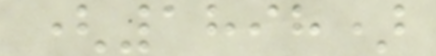(1898)
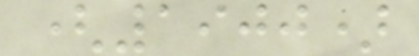(1900)
